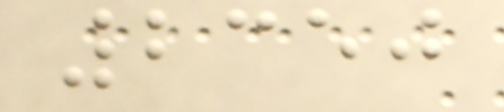2350
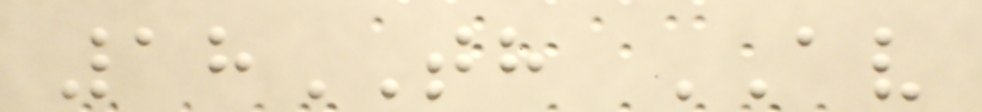18TH AV
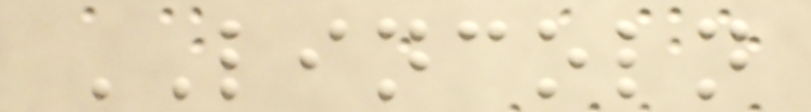LINCOLN
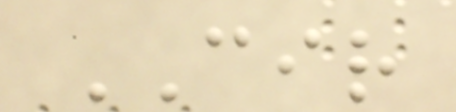CIR
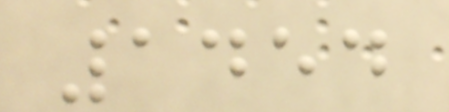1454
